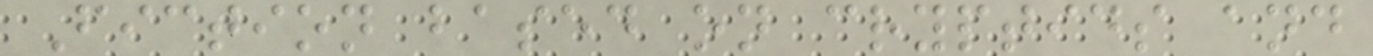Fiction based on cryptids and
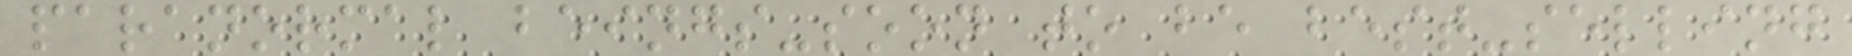paranormal beings-soon to be best-selling
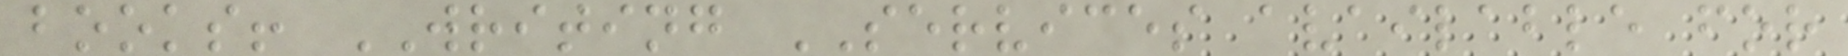books! WRITING SERVICES available for
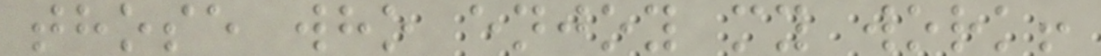those who enjoy my work!
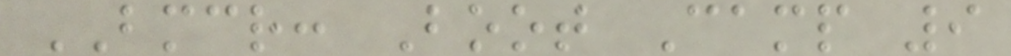BMCR: Boot Camp 9
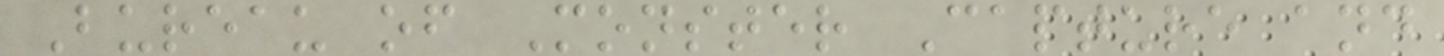Bureau of Monster Capture and
